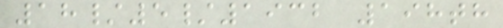18/5/1932 198th
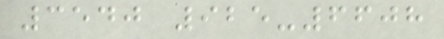3540 925-6608
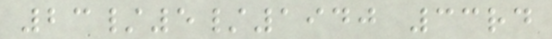23/5/1940 33rd
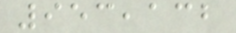953,132
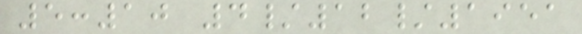5:10 4/12/1951
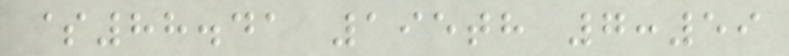$88.41 195th 7:59
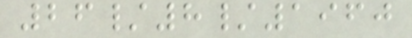26/8/1960
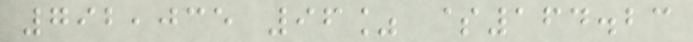792,035 96% $164.23
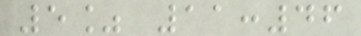5% 11:46
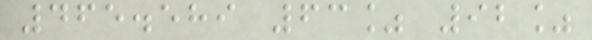465.589 63% 92%
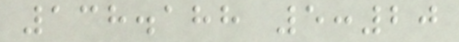138.188 5:20
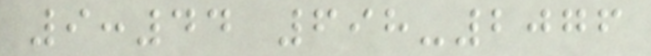9:44 698-2076
